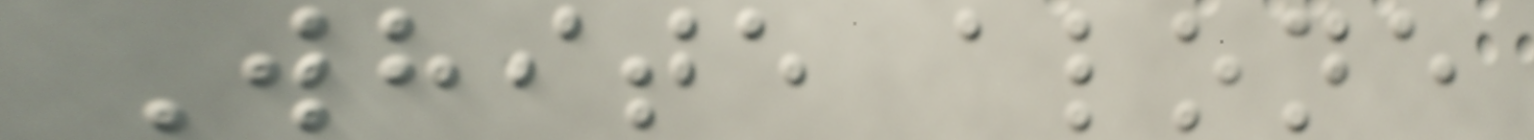White alone
